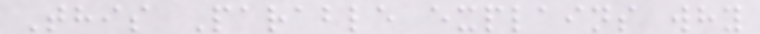This Parable explains why
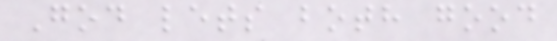God lets both good
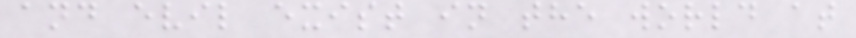and evil exist in the world at
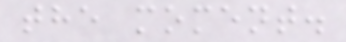the moment.
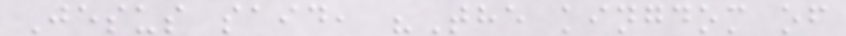Jesus said, "The kingdom of
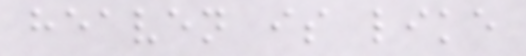heaven is like
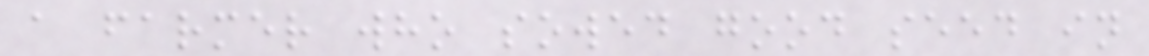a farmer who sowed good seed in
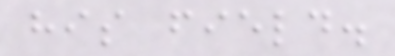his field.
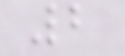2
